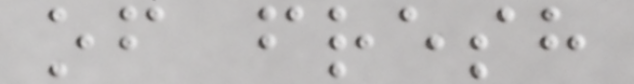of fresh
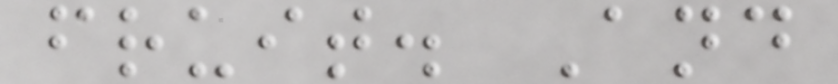fruit. And
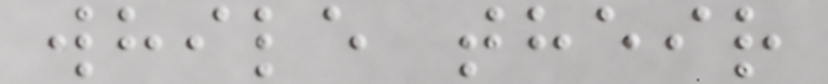while their
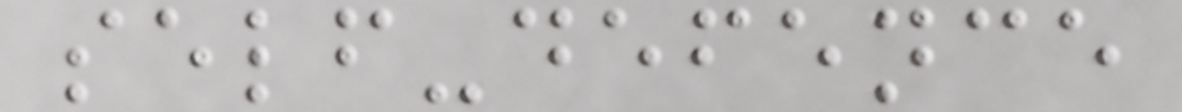self-defence
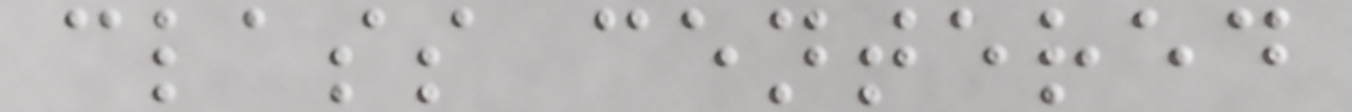class centered
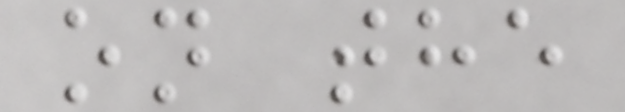on the
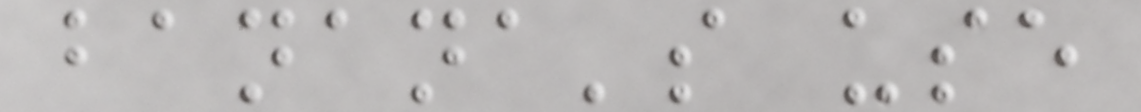banana's use
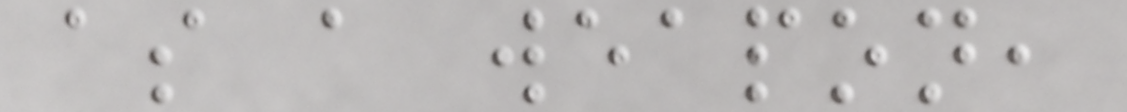as a weapon,
